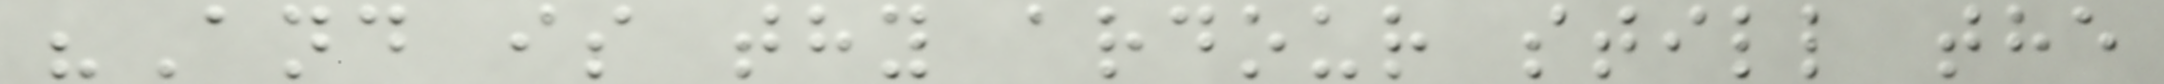"And is thy ardour still the
